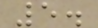5.
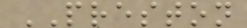PRESTON
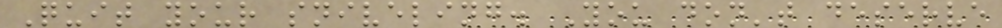Quit your sniveling. You don't deserve
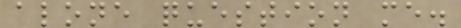alone question me.
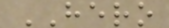HERO
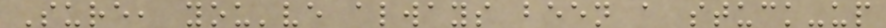Sure, you've always been a stuck-up
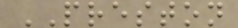PRESTON
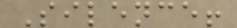Silence!
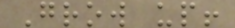Grow up!
